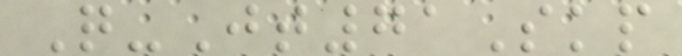Q-Jt71Skp
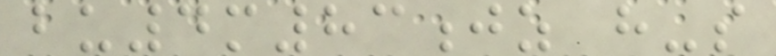bu4m83jz h-s
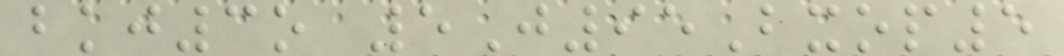bkj3o 5J95Bxop5
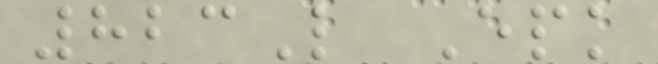823L Epk
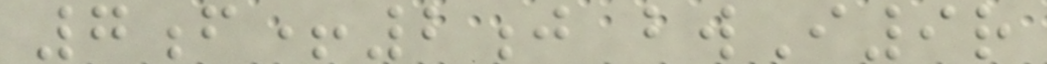7f+2j bwI9r
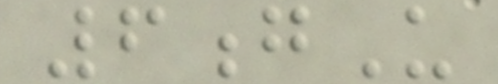6gU
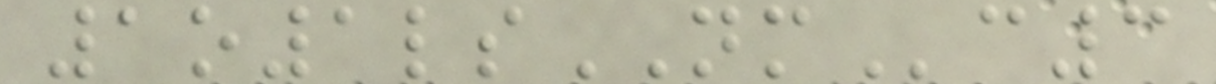1o1lsNMc3
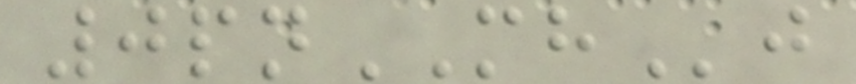0pnMHj
